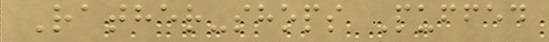Rather-shops Puffed
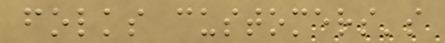folks customers's
